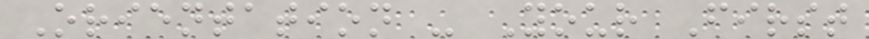Orientation - Your First
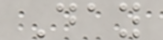Day
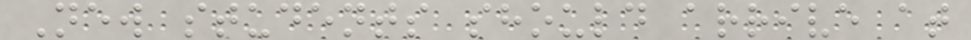New students should arrive at
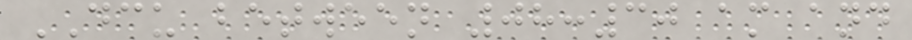DCU between 08:30 am and
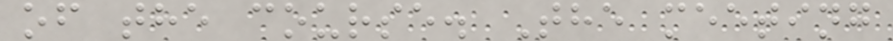of the course. The meeting
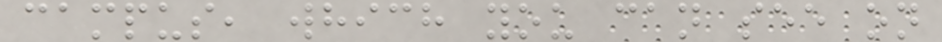campus, which you can see on
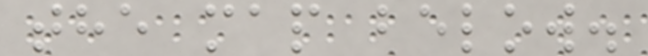the map below.
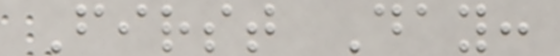First Day:
